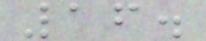16.
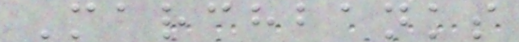Marchbanks
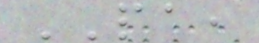PA,
